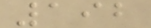192
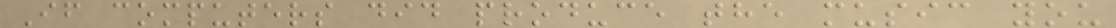If computers did produce the music you
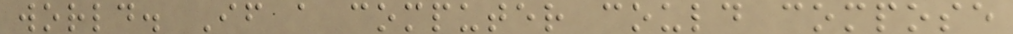world. If a computer could compose
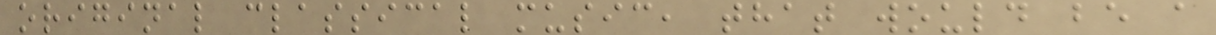original classical music, that would be a
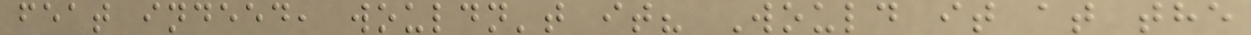feat indeed, wouldn't it? Would it at the
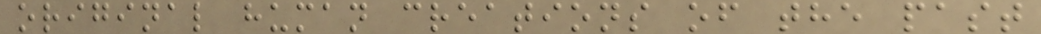original human creations of the past
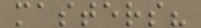masters?
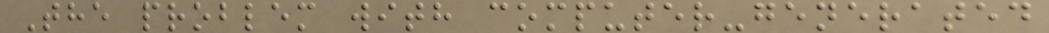The problem with computer-generated
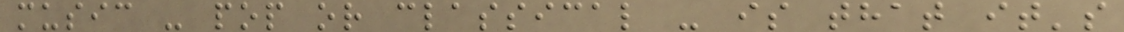music - pop or classical - is that it's
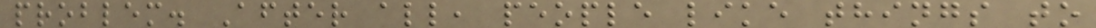problem. After all, people like things to
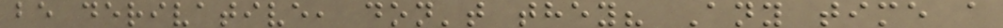be derivative, don't they? Any time a
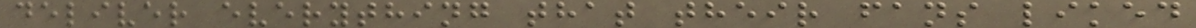deliver everything that their fans liked
